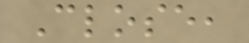Close,
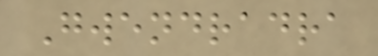Gwendradra
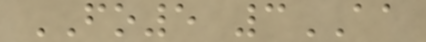FO5 3AA
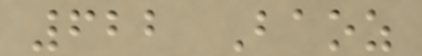622 Baoz
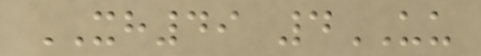XH49 4UU
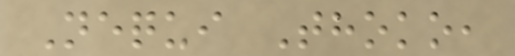Nequi Thoko,
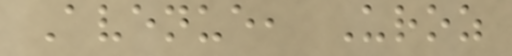Avenue, Uroz
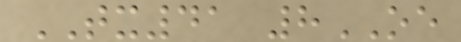TX41 8OE
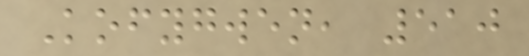Kofygwen, 510
